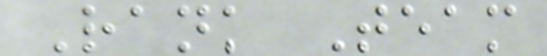Rank Team
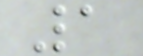1
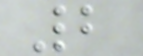2
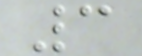3
